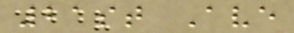21st Ave
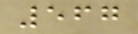567
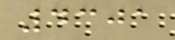4301
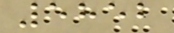5852
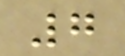7
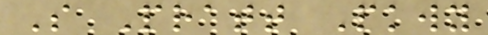S Pratt Pkwy
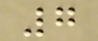7
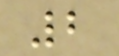2
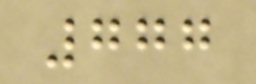777
